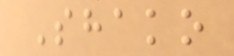Shako
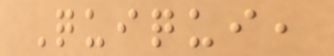Quiqui,
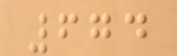674
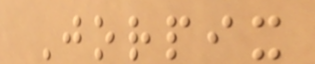Jorpix
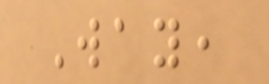Way,
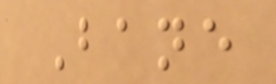Bane
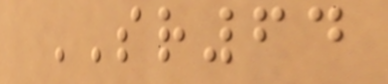SR64
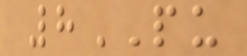8PU
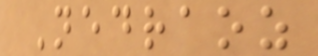Nedraoz
